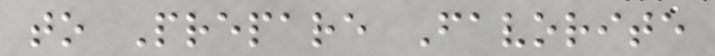to Prepare Favorite
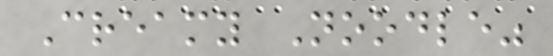Creamy Noodle"
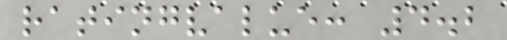ratingvalue: 4.2
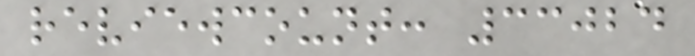reviewcount: 33024
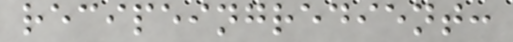recipeingredient:
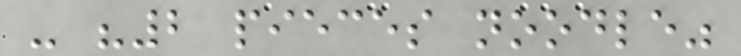- "2 pieces noodle"
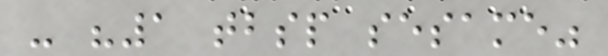- "1 tbsp sesame"
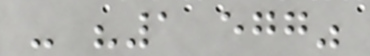- "1 egg"
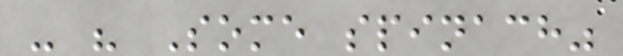- " Some spinach"
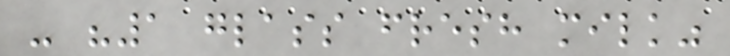- "1 glass fresh milk"
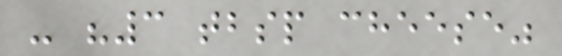- "3 tbsp cheese"
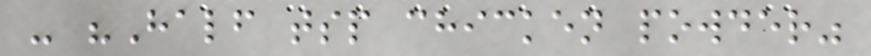- "Half tsp chicken powder"
